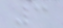3
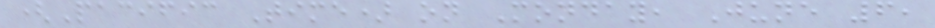(Pacific Time) on Monday, June 6,
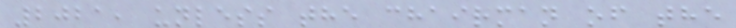2021, unless the chairman of the
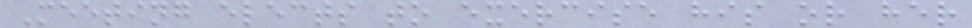Meeting elects to exercise his or her
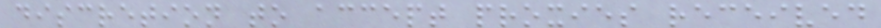discretion to accept proxies received
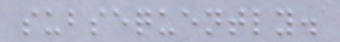subsequently.
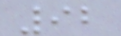92
